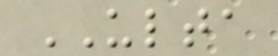ULTA
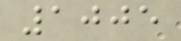1005
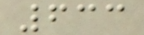633
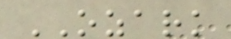OZARK
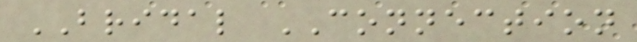BRIDAL CONNECTION
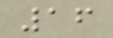16
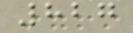827
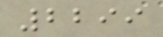2299
